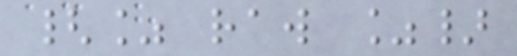{% raw %}
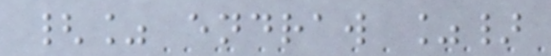{% endraw %}
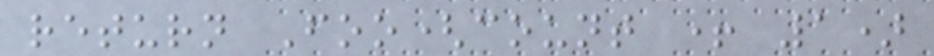return Foo(count + 1)
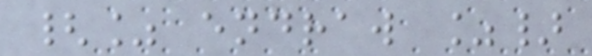{% endraw %}
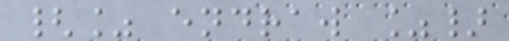{% endraw %}
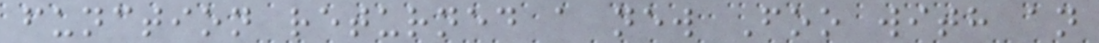function returned a new Foo with an
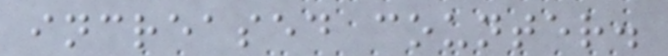increased counter.
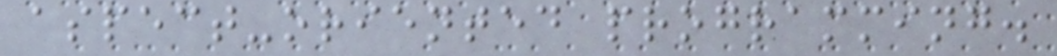aspect-oriented programming.
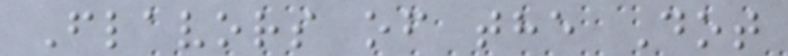Flavors of the Dot
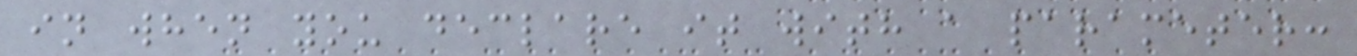in when you declare it with a parameter:
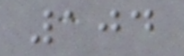104
